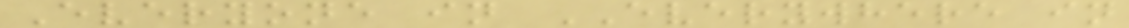Everyone in EVERYWHERE in
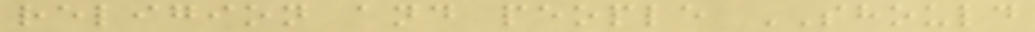religion and people SHOULD
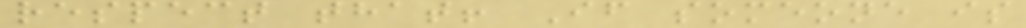respect that! If someone is
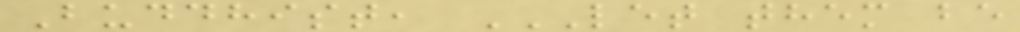Buddhist, LET THEM BE
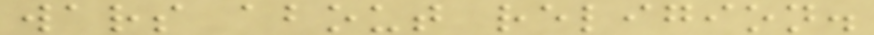wars about religion.
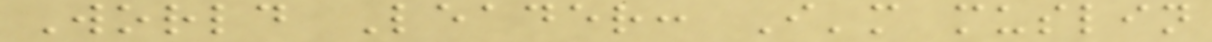World Leader: I'm muslin
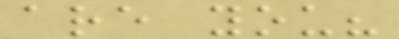are you?
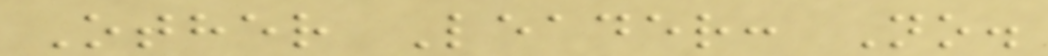Other Leader: No.
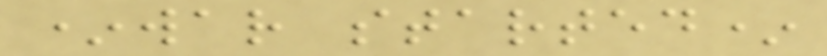*war started*
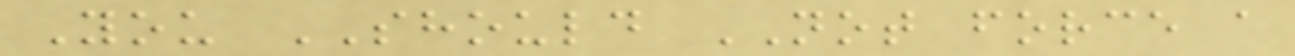You SHOULD NOT force a
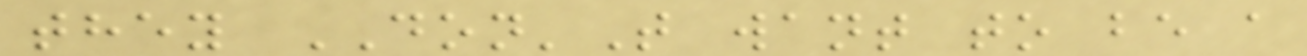they DON'T want to be a
